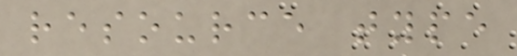resource type
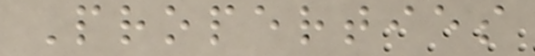Properties
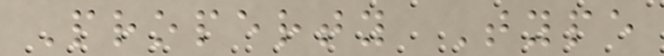Property Type
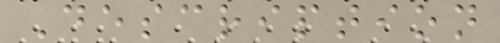Description
